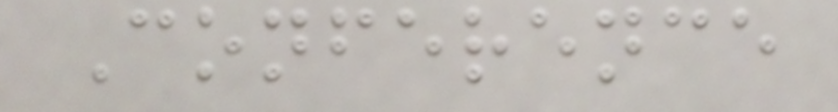Conference
